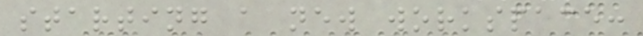starting a new workspace:
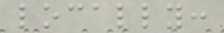locally:
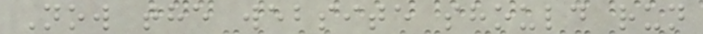Now the website should run
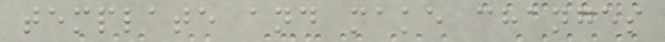template and make changes
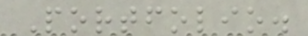Portfolio.
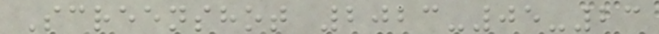Screenshot 2023-05-23
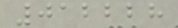012228
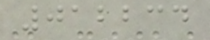012234
